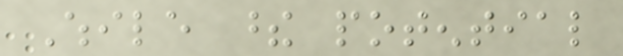While these potential
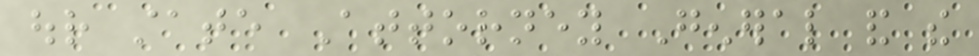our state Attorney General and the
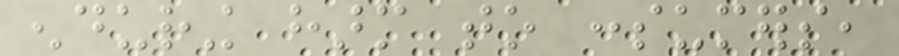enduring harm to consumers,
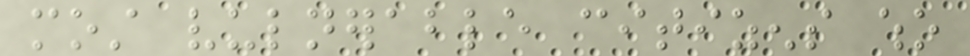most vulnerable citizens who
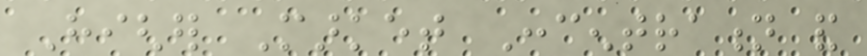Higher Market Concentration and
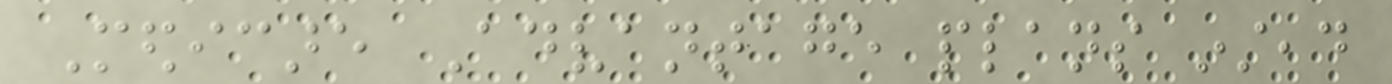Medicare Advantage plans instead
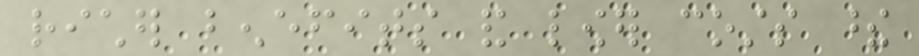richer benefits and lower costs these
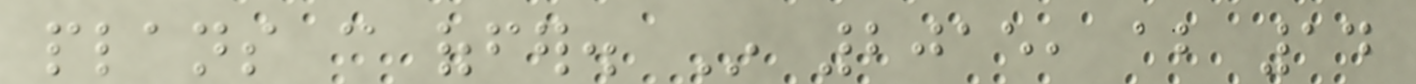plans can offer. In 2015, about 14
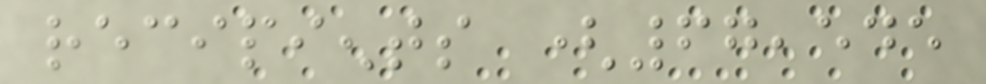recipients (67,545
